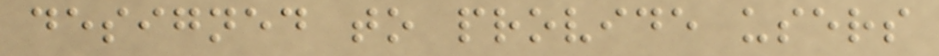designed to provide users
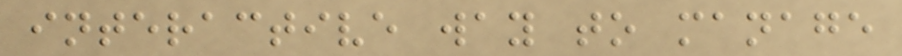interactive way to manage
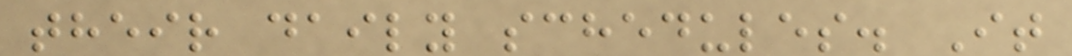their daily schedules. It
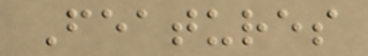Features
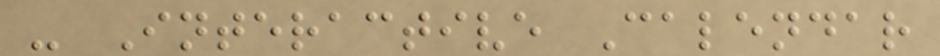- Interactive Calendar
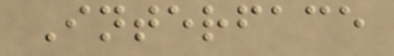Interface
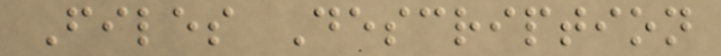Files Description
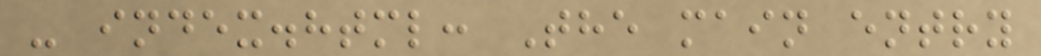- index.html: The main entry
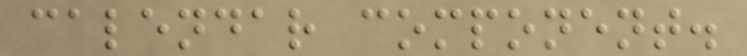calendar component.
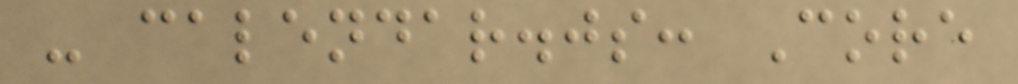- calendar.js: Core
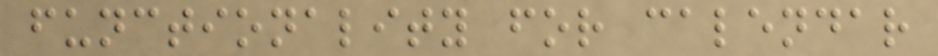functionality for calendar
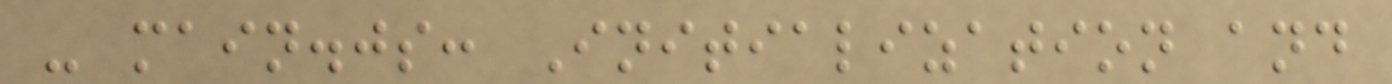- main.js: Initialization and
